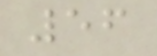56
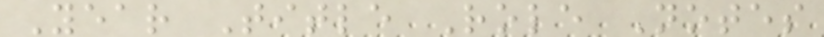Year Title Role Notes
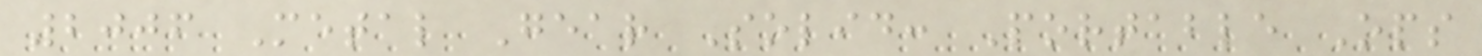2006 Metal Gear Solid: Portable Ops
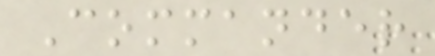Commander
